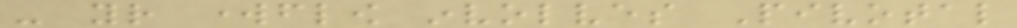- your workflow involves Pivotal
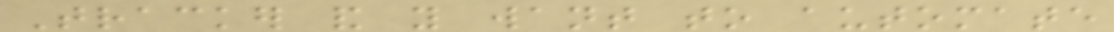Tracker and you want to automate
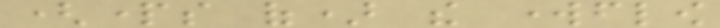(parts of) the workflow
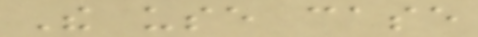The use case
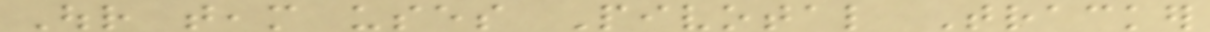Our team uses Pivotal Tracker
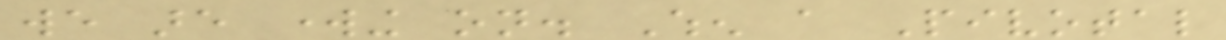we are working on. When a Pivotal
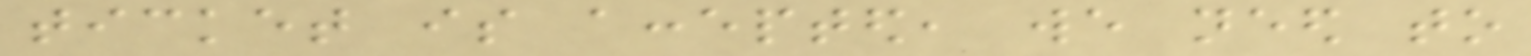ticket is accepted, we need to
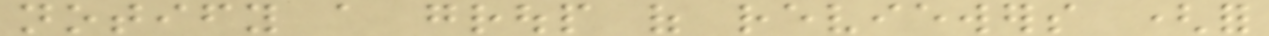notify a group of reviewers (for
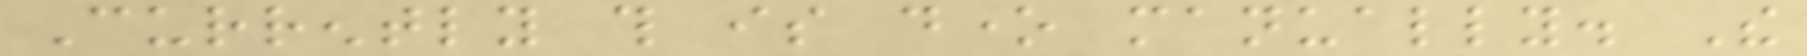Currently this is done manually. The
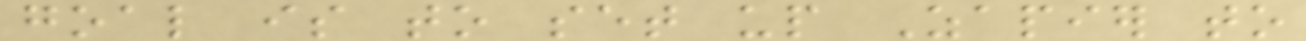goal is to set up Zapier to
